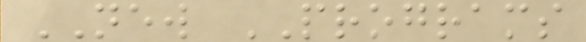NEW PROGRAMS
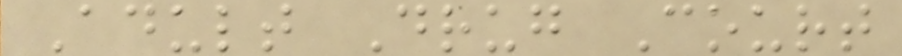Adult Drug Court
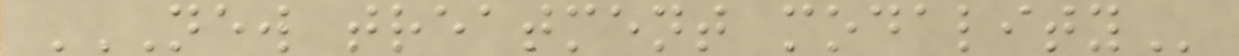NEW TREATMENT MODALITY
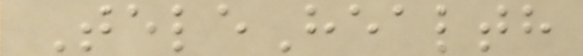TeleHealth
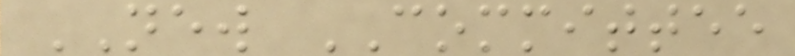NEW COMMITTEE
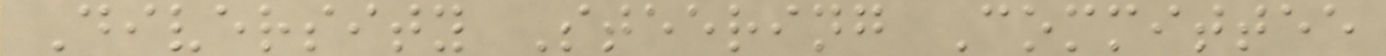Diversity Steering Committee
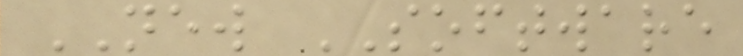NEW SOFTWARE
